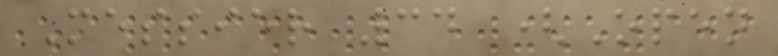Messier 34 (Open
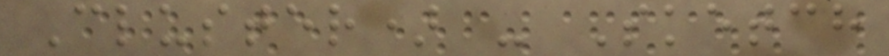Cluster) - Sketch
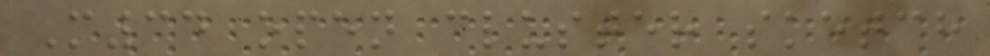M34 open cluster sketch
